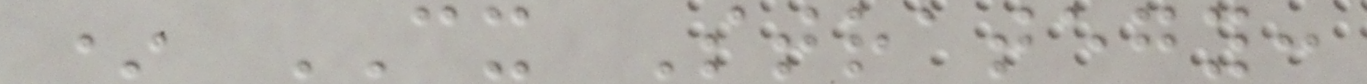* CX Strategy:
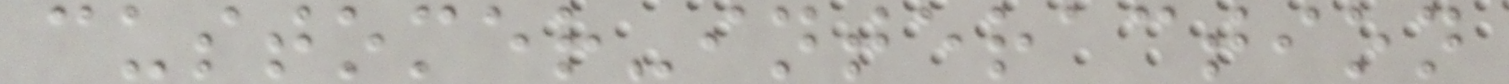customer-interaction
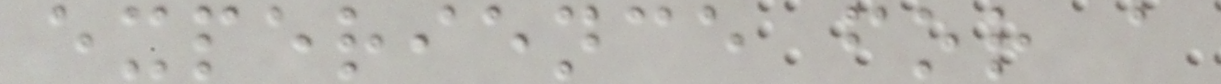experience for a
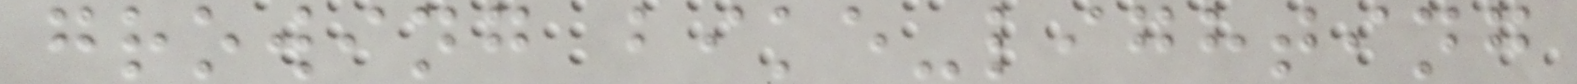growing bike-lighting
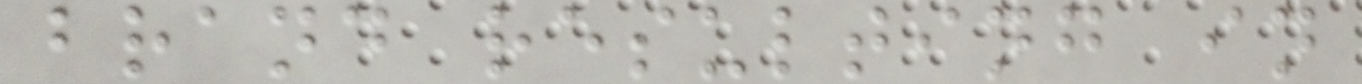brand resulting in
